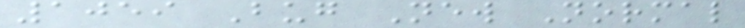1059 Bug New Normal
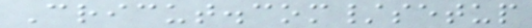Cricut.com/setup
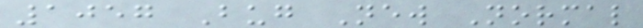1057 Bug New Normal
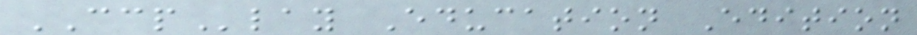CCPlay Education Edition
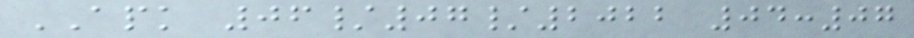APK 06/07/2022 04:07
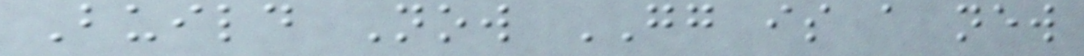Build Now GG is a new
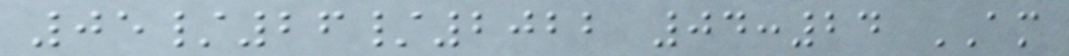05/26/2022 04:24 AM
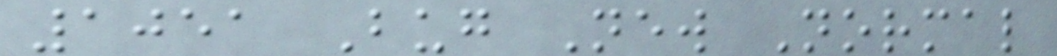1051 Bug New Normal
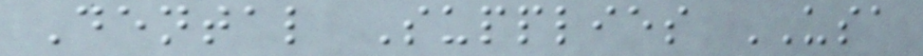Dental Supplies USA
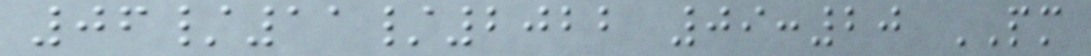06/11/2022 09:20 PM
